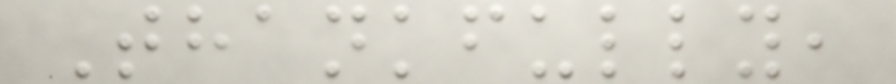Thankfully,
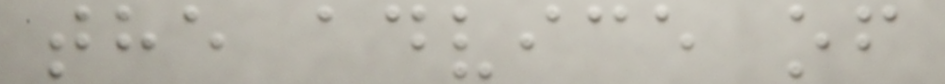the advice of
